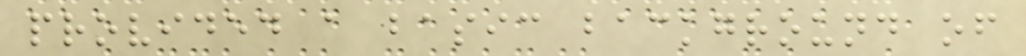provided a basic background of
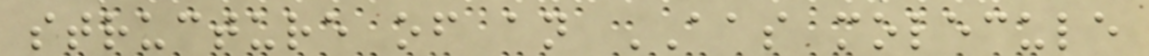structure of an AAS molecule
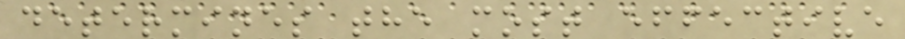determines the most effective
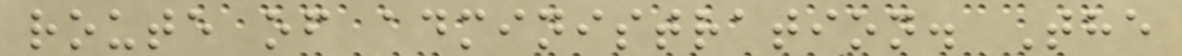route of administration. The
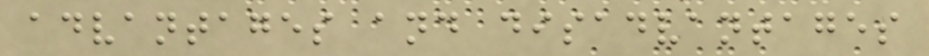advantages and disadvantages
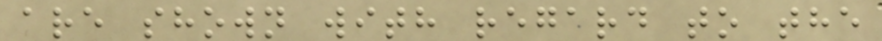are shown with regard to the
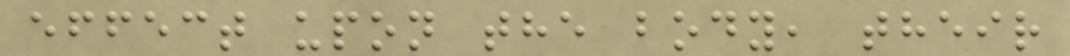effect upon the body, their
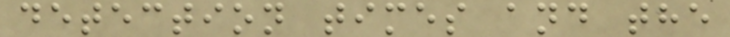detection times and the
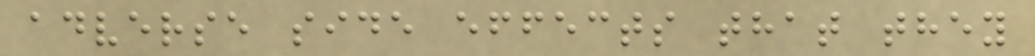adverse side effects that they
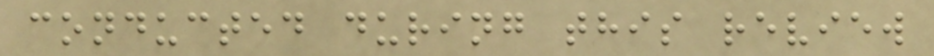conducted during this review
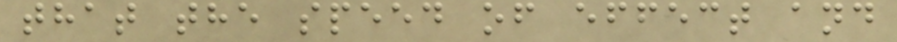that the speed of effect and
